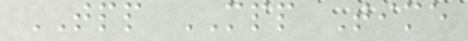TPP MPP Time
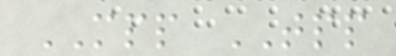MPP TPP
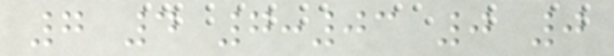7 4 7:03 0 0
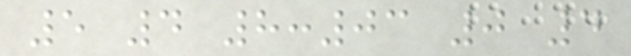5 4 8:03 0 4
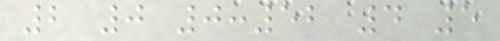2 0 0:52 4 5
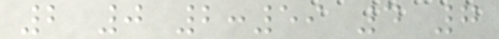2 0 2:59 4 7
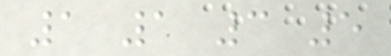1 1 3 5
